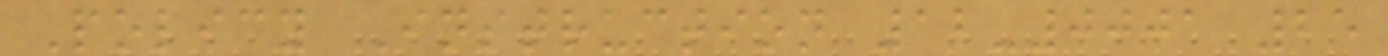Policy Instruction 12-0001 25
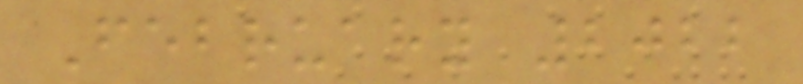February 2022
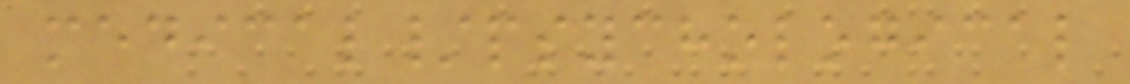medical/psychological
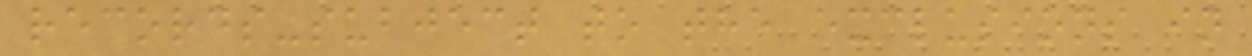records-subject to the exclusions in
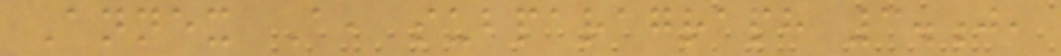Annex A, subparagraph 3.j,
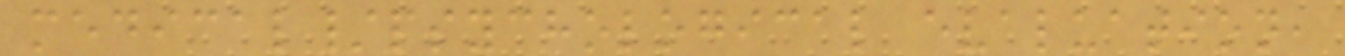medical/psychological evaluation,
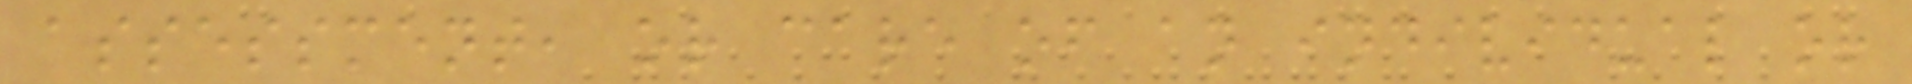assessment, or care of an individual or
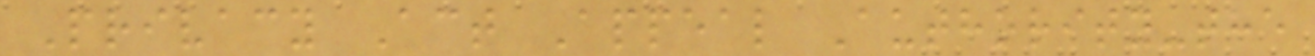Privacy Act Appeal Authority-the
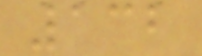132
